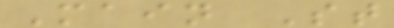Main St
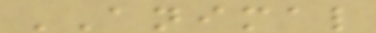ANIMAL
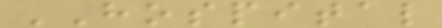HOSPITAL
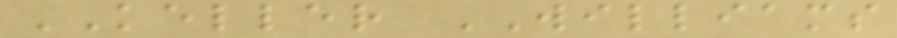KELLER WILLIAMS
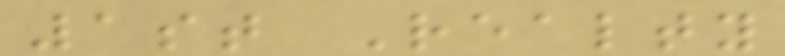1st Realty
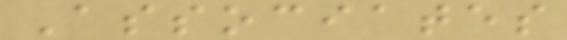Associates
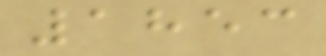1853
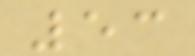53
